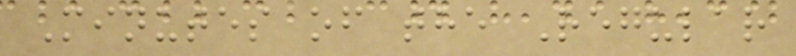Minutes of the Regular
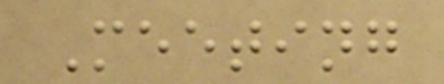Meeting
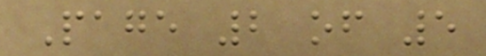Page 2 of 5
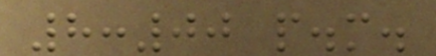8:00 p.m.
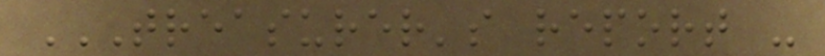TREASURER'S REPORT -
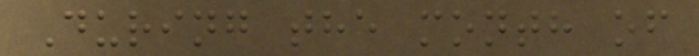During the month of
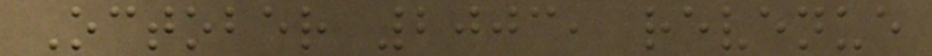October 2003, revenue
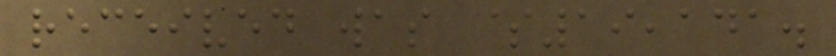received was $19,141.
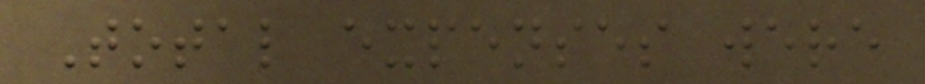Total expenses were
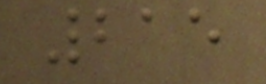215
